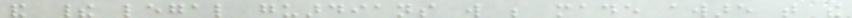and their legal guardians will be made aware that the
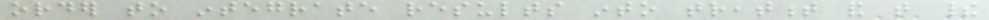order to integrate results into treatment and that their
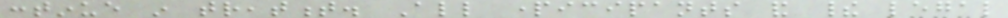continue in treatment. All participants and their legal
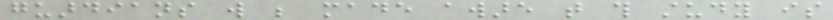guardians will be made aware that this study is
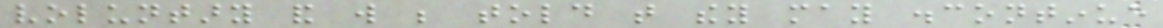voluntary and will be told that they may discontinue
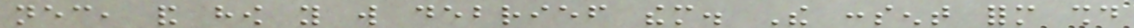necessary, and how you will debrief them. The consent form should
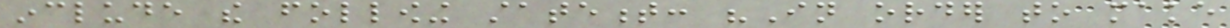include the following statement: "In order to make
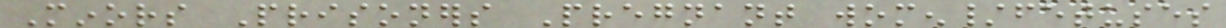Minors Prisoners Pregnant women/fetuses
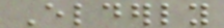Elderly
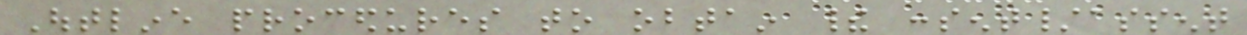Outline procedures to obtain their consent/assent
